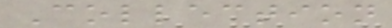Collection
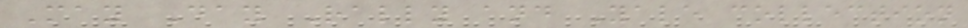May Day Rally and Yale collection
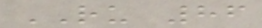RU 86
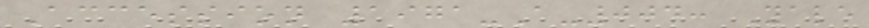Accession 1971-A-004: Yale
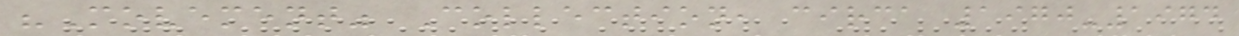"Movement" Collection, circa 1970-1974
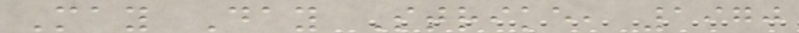May Day Strike, 1970
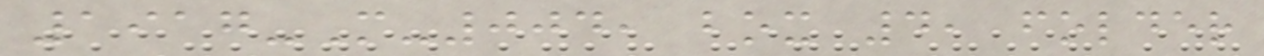1917-M-004, box 4, folder
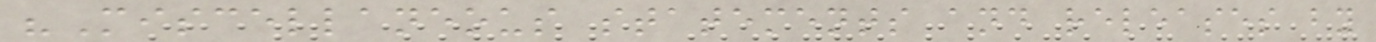"Miscellaneous statements and releases by
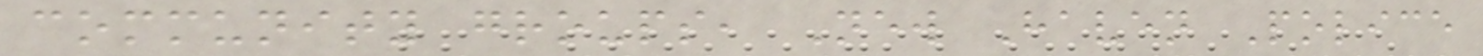community groups, New Haven Police
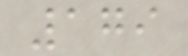179
